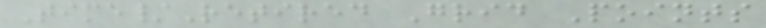Time/Retired Grid Points
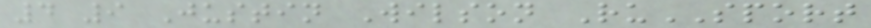4 9 Justin Wilson RuSPORT
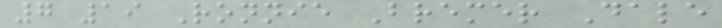7 19 Ronnie Bremer Dale
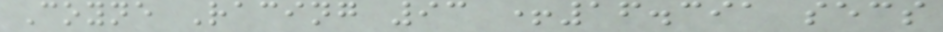Coyne Racing 93 +16.391 secs
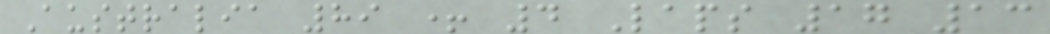Australia 89 + 4 Laps 17 13
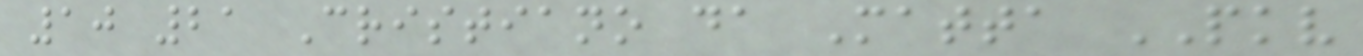10 21 Cristiano da Matta PKV
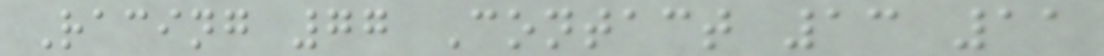Racing 77 Contact 13 11
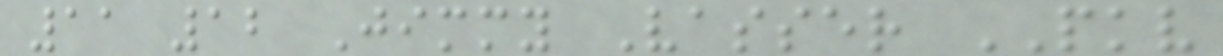11 12 Jimmy Vasser PKV
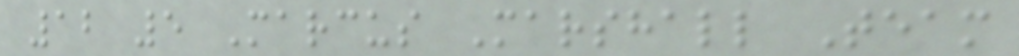12 5 Marcus Marshall Team
